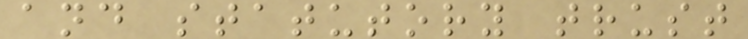and statutory trust
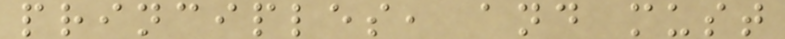principles, and must
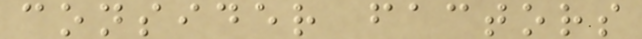consider factors
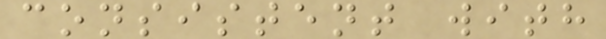consistent with
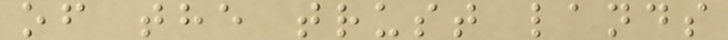of the trust lands
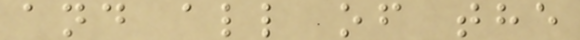and all of the
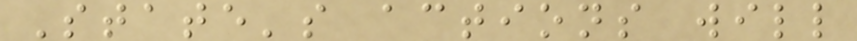State's actions will
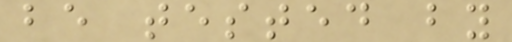be tested by
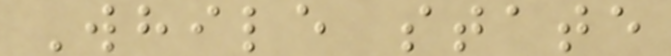While state
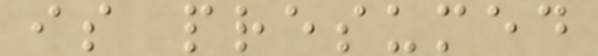is presumed
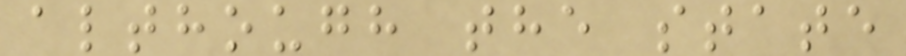although the state
